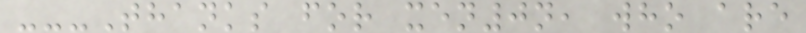---Thanks for xen0n, who are
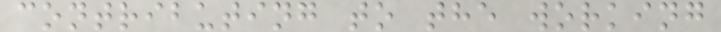contributing to the working
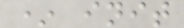* init
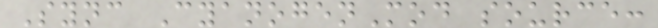Sync CyanogenMod source:
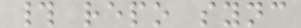# repo sync
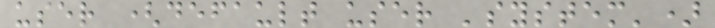user (default user 'system')
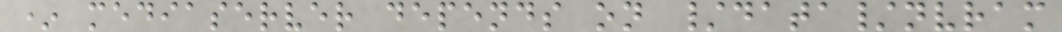* mediaserver depends on /data/nvram
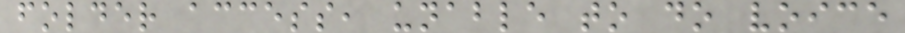folder access, unable to do voice
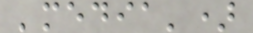'media')
